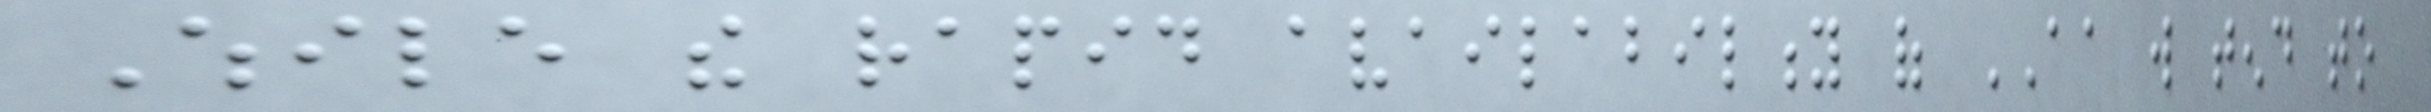While the rapid availability of AA will tend to
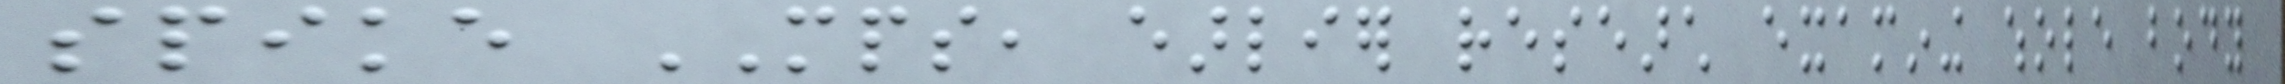spike MPS, earlier research examining whole body
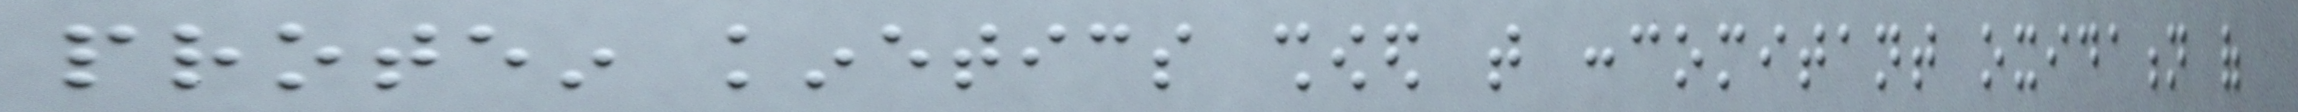protein kinetics showed that concomitant oxidation of
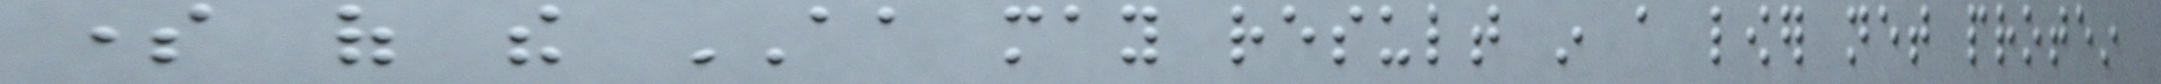some of the AA may result in a lower net protein
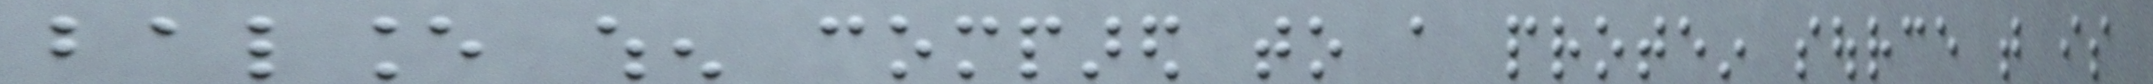balance when compared to a protein source that is
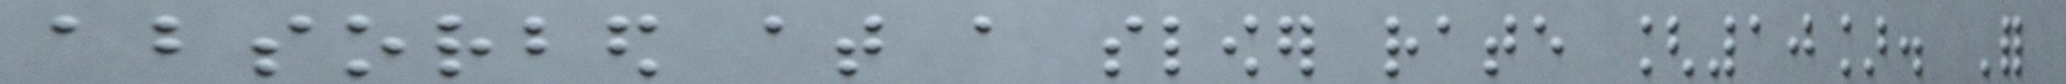absorbed at a slower rate [10]. For
